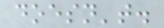doesn't.
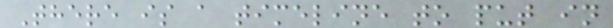There is a timeline to put in
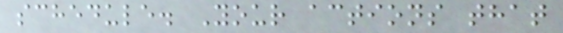schedule. Your actions that
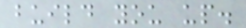build you up.
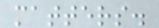matters.
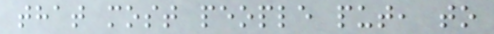that most people put, to
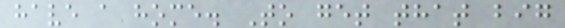have a home. To get that big
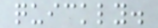quickly.
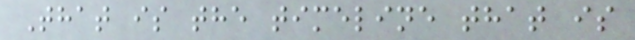That is the timeline that is
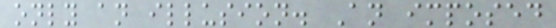only an illusion. An imposed
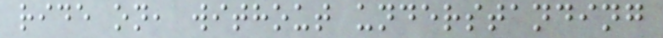ride on, without understanding
